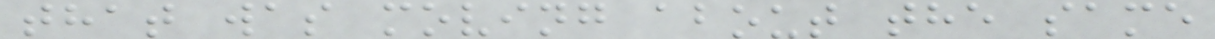that was moving about the same
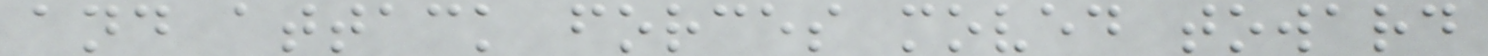and attack forces moved toward
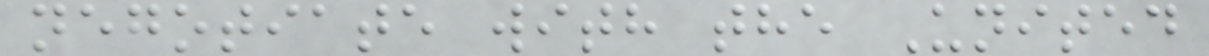negotiate with the United
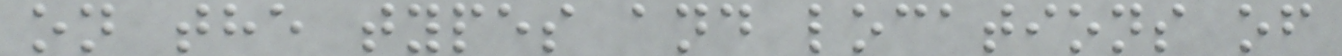on the types and locations of
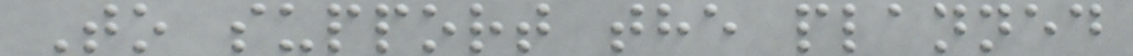To support the planned
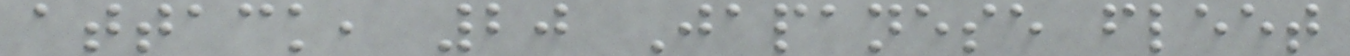attack, 20 Japanese fleet
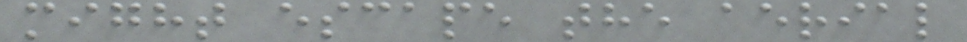might escape the aerial
